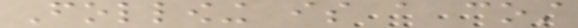Following is a cost
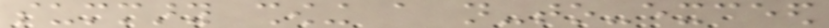summary showing a not-to-exceed
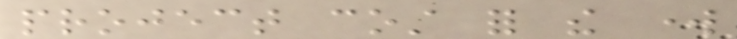project cost for the work
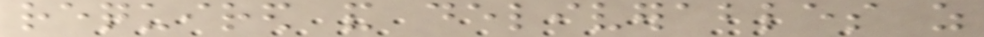required and deliverables as
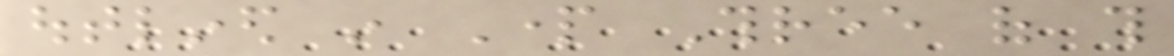outlined in Part Three of this
